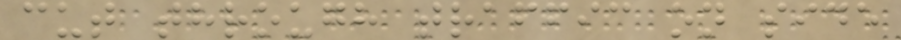cut through traffic on side
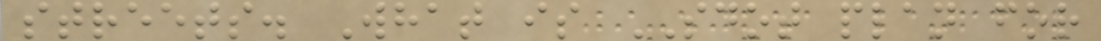streets. What is SDOT plan for
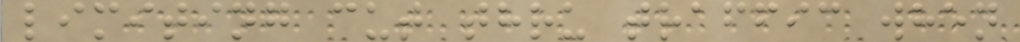limiting cut thru traffic when
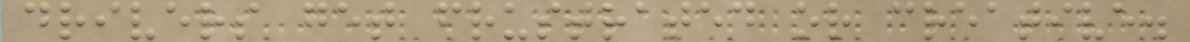drivers get frustrated or creative.
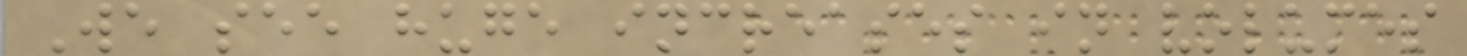We see huge increases in volumes
